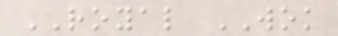ROYAL WOK
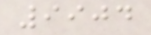9904
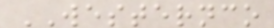WESTERNCO
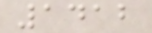1412
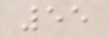55
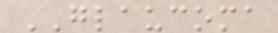GLAUCOMA
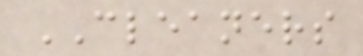CLEANERS
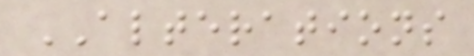ALTERATIONS
